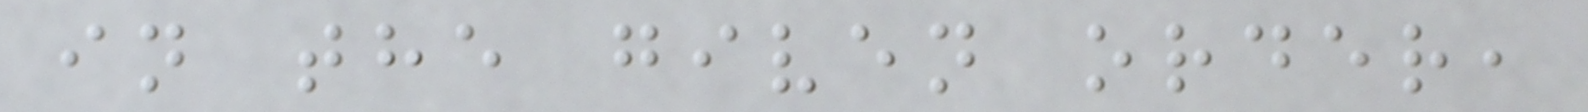in the given order,
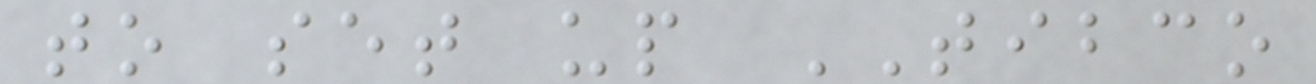to set up TIBCO
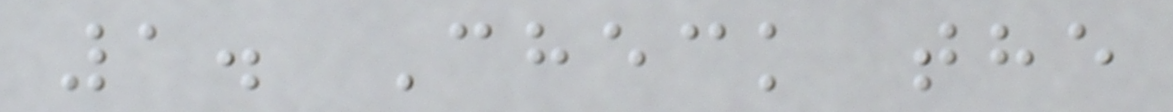1. Check the
